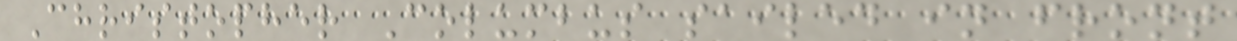Christopher Columbus sailed in front
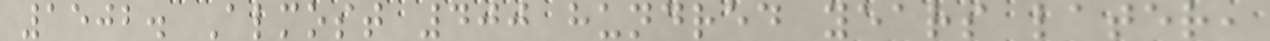1502. Almost 400 hundred years later,
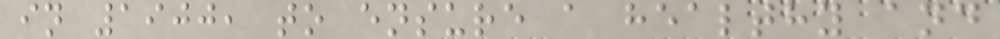in 1900, to ensure a healthy and
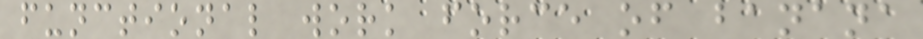functional work force of banana
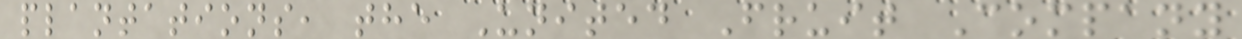plantations, the United Fruit Company
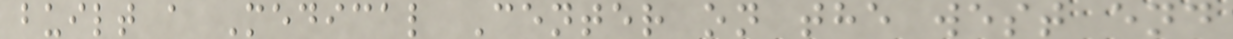built a Medical Center on the west end
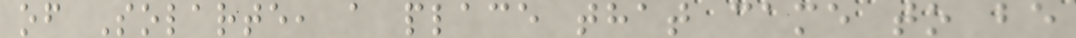of Solarte, a place that came to be
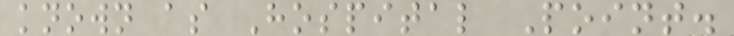known as Hospital Point.
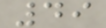49
